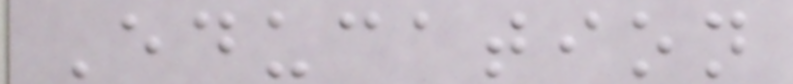Education
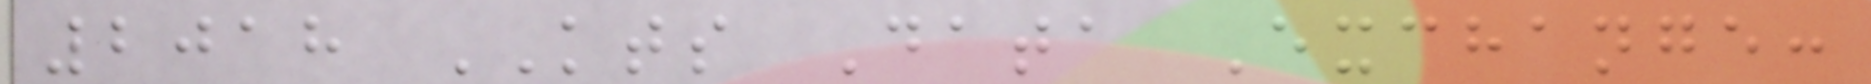2018 KTS Data Exchange:
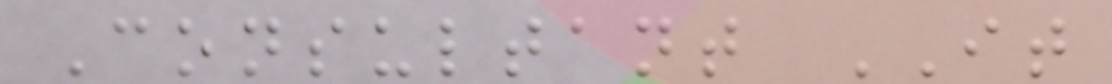Consultant IT
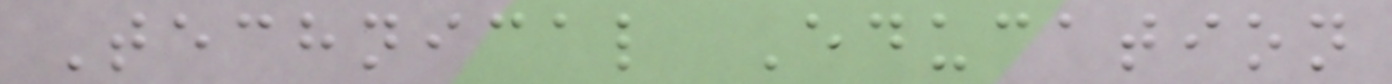Technical Education
